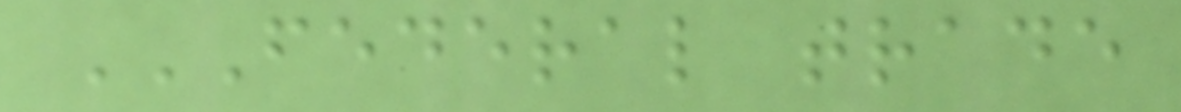FEDERAL TRADE
